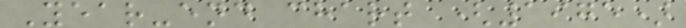Year-end chart (1975)
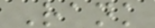Rank
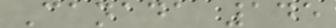Canada 145
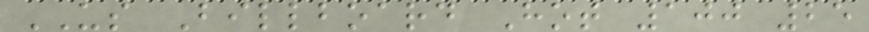US Billboard Hot 100 25
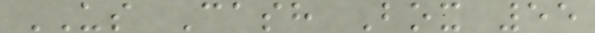US Cash Box 55
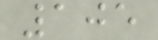105
